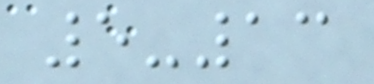5-13
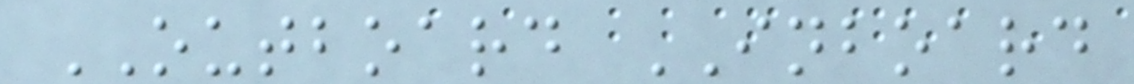OUTBOARD INBOARD
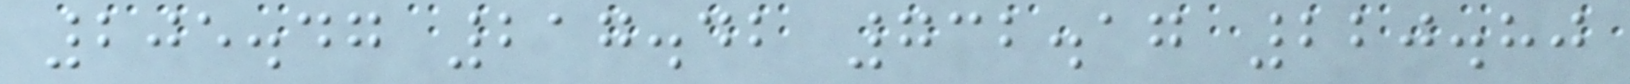205.47 217.42 732.17 220.80
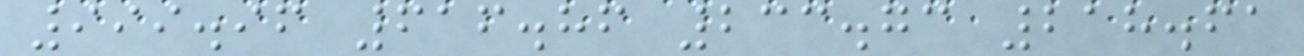999.96 616.86 233.73 218.61
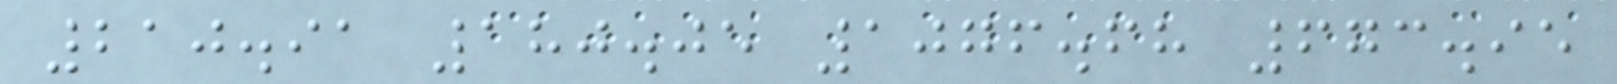210.91 180.05 1076.68 673.95
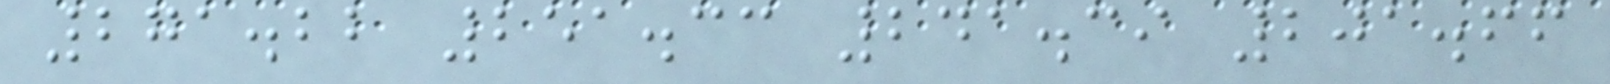271.22 251.33 241.39 201.66
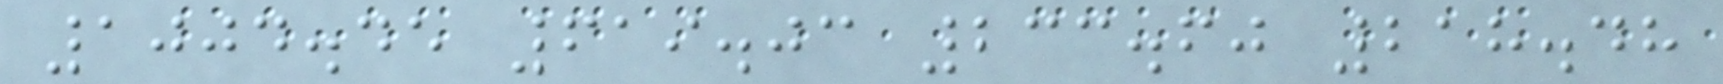1004.45 619.03 233.60 218.48
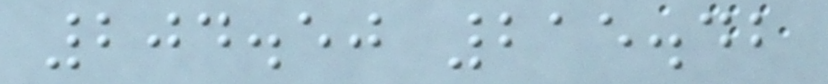204.50 215.42
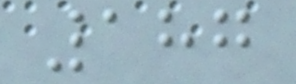187
